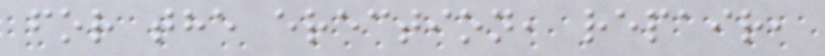for the erection, repair,
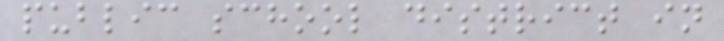public school district in
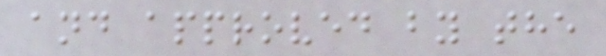and approved by the
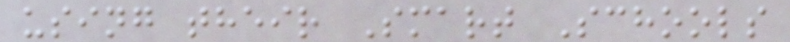using their Smart Schools
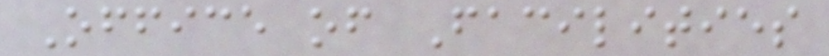Office of Facilities
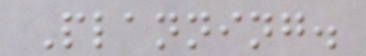Planning.
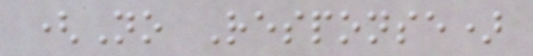(No Response)
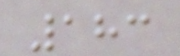183
